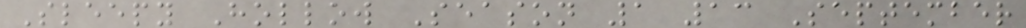Sleepy Hollow Season 1 13 September
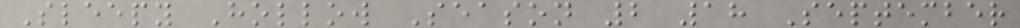Sleepy Hollow Season 2 18 September
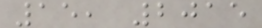15, 2015
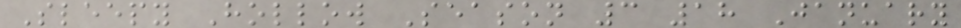Sleepy Hollow Season 3 18 January
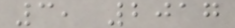3, 2017
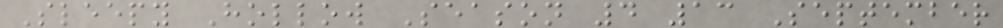Sleepy Hollow Season 4 13 September
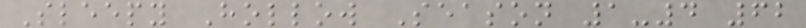Sleepy Hollow Season 1-4 62
